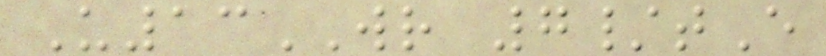U13WR 7/tE
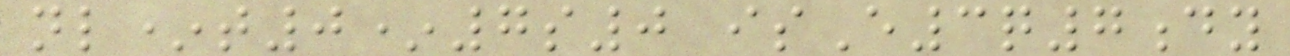nl*t0*7s0 isE3q7dy
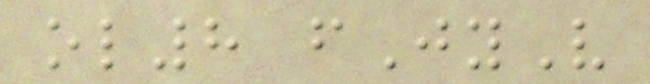ol8 fJyV
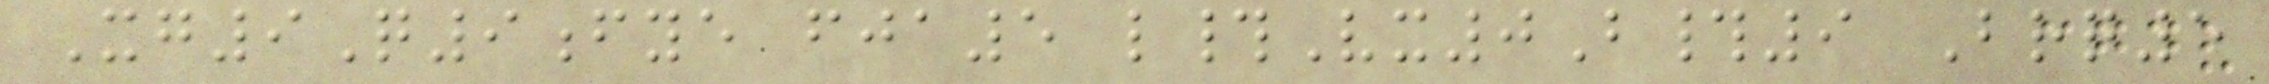Xg9Q9fye fja5 l#Vx0B#9 Brq5
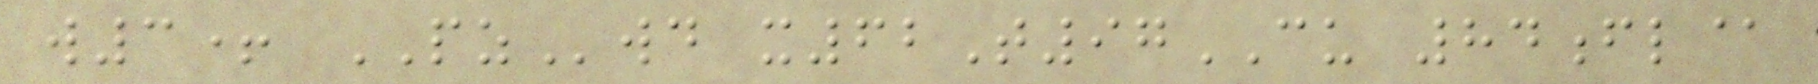w3+ PZwd x62T97CU 84fl@
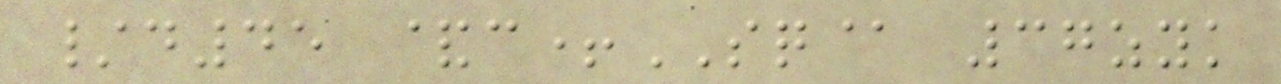/d45 &c+SQ@ 37zyk
